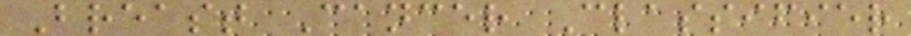Breast Cancer Classifier
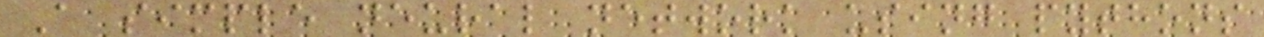A simple neural network using pythons
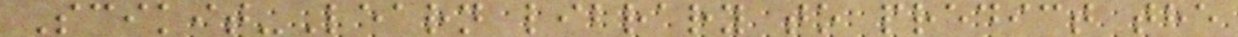Scikit-Learn library to predict the
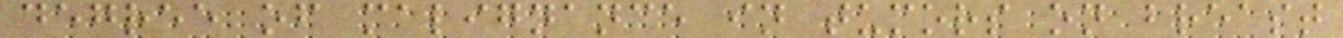degree of malignance in tumors on breast
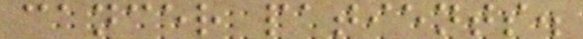cancer patients.
